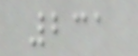231
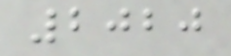2020
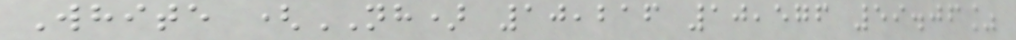White (NH) 10,216 10,576 59.06%
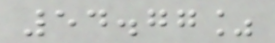54.77%
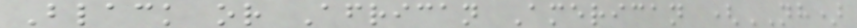Black or African American (NH)
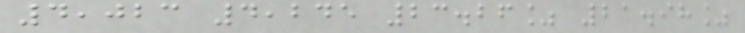4,023 4,245 23.26% 21.98%
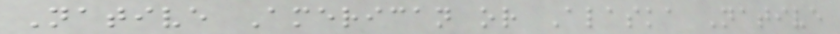Native American or Alaska Native
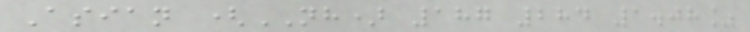Asian (NH) 187 284 1.08%
